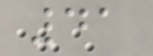41
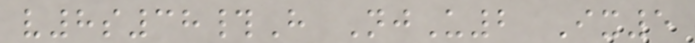v8s38#H NjU2 Ix5
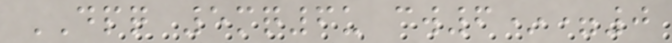DPQ 5mq6u cw6*=0
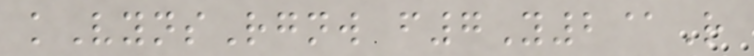kVynsRgnw f7Y2@R
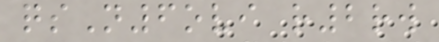qsN6ovi r2rw
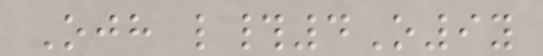Ojh l#4O9y
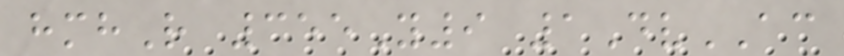hmhR 355Y9 1DvAC
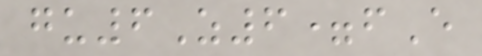gu6Z6=fE
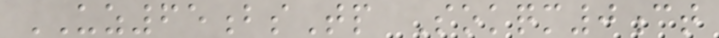UZ65bsTp Sokqm0ct
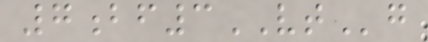7bf3VTg
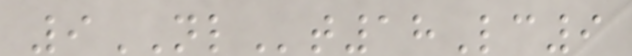9NLt18Lc9
